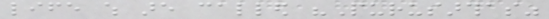life which are called "Purusarthas"
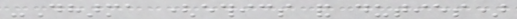-Dharma (ethics and duties)
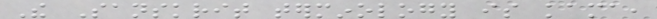The Sanskrit terminology is kama,
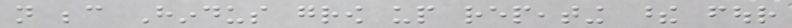not because Hindus grow up repeating these four
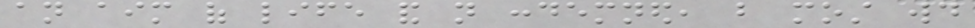an aim of life and not condemned, but most would
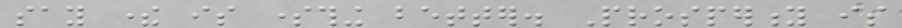say there is something better. Prosperity is
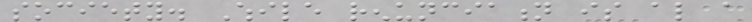society. While renunciation is also a
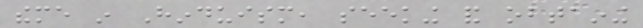theme in Hinduism, seeking and obtaining
